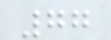77
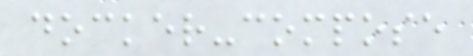docker-compose
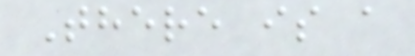There is a
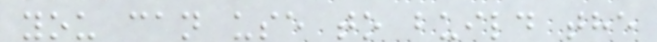you can use to build the
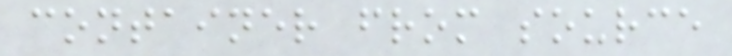container from source
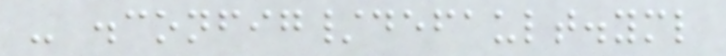- .config/default.yml
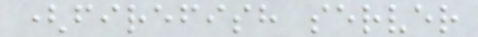(firefish server
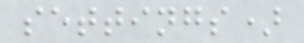settings)
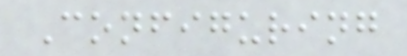Configuring
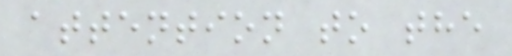attention to the
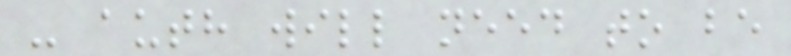- auth will need to be
